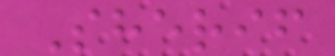Sherif
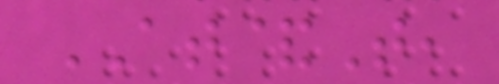AT&T,
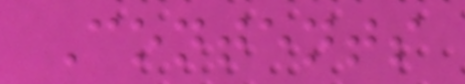Contents
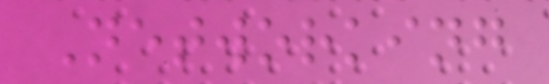Networking
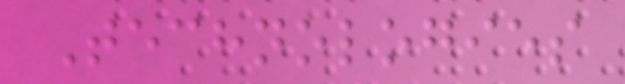Technologies
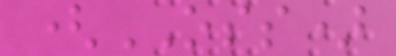(OSS)
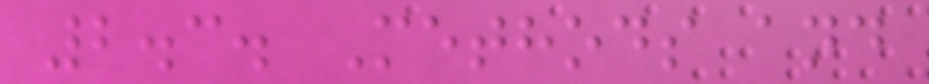2.3. Methods and
